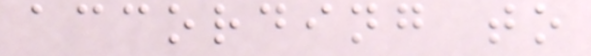according to
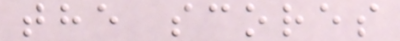the scores
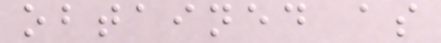obtained as
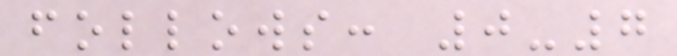follows: 0-7
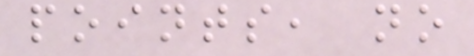points, no
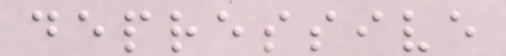depressive
